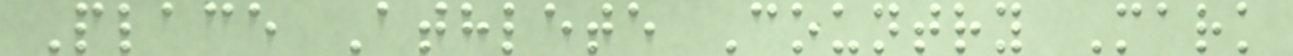Place Athlete Country Mark
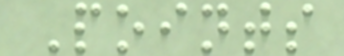Points
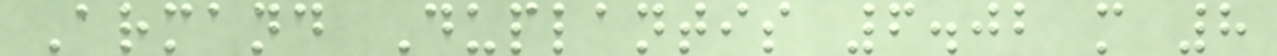Armand Duplantis 6.02 m 8
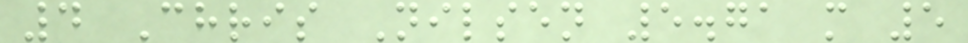4 Chris Nilsen 5.71 m 5
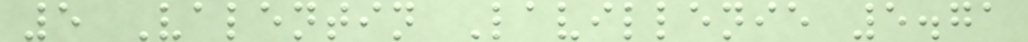5 Valentin Lavillenie 5.71
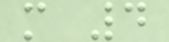m 4
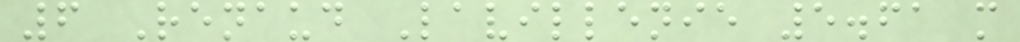6 Renaud Lavillenie 5.61 m
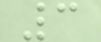3
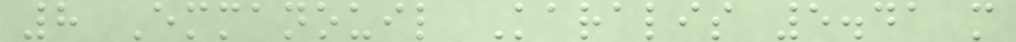8 Emmanouil Karalis 5.41 m
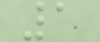1
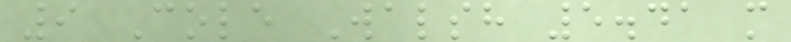9 Cole Walsh 5.41 m
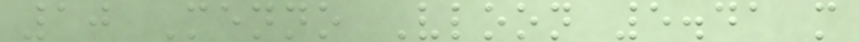10 Menno Vloon 5.41 m
